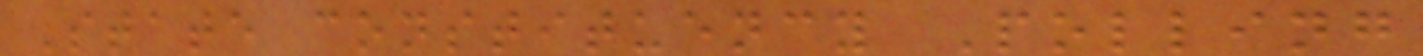State constituency Polling
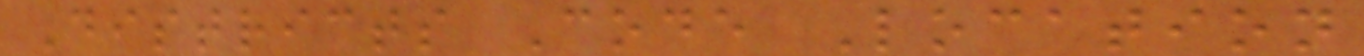Districts Code Location
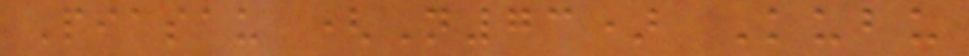Piasau (N73) Kubu
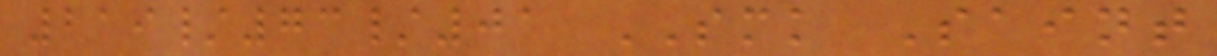219/73/01 SMK Saint
